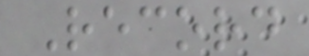Record
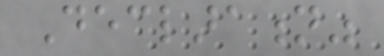Declaration"
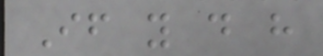If you do have
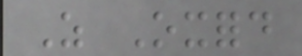As Oxford
